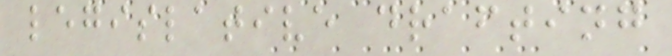legislative drafting
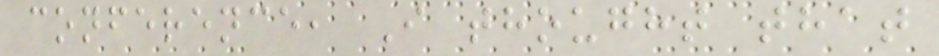conference, I thought that
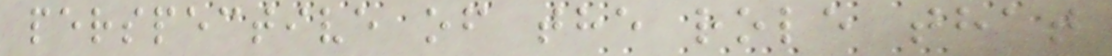perspective of the role that
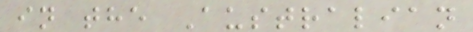in the Australian
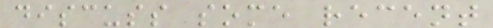discuss some recent
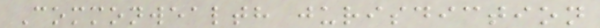Commonwealth jurisdiction
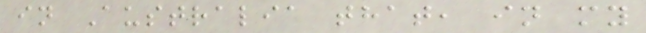in Australia that, in my
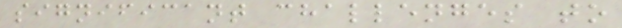significant challenges to
